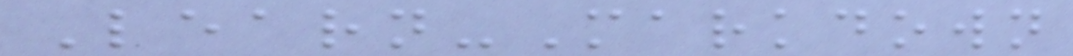Learn-Markdown
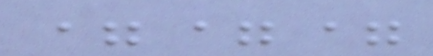===
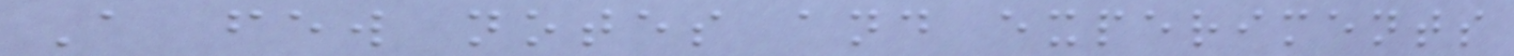A few notes and experiments
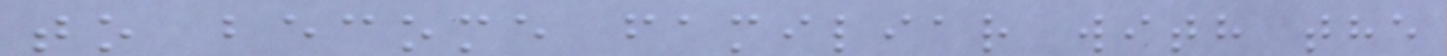to become familiar with the
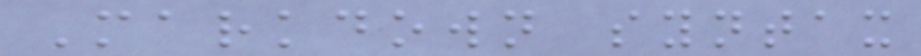Markdown syntax
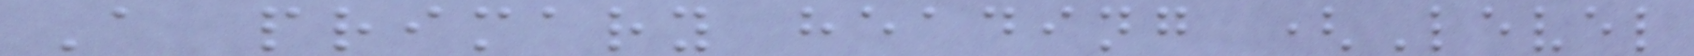A primary heading (Level
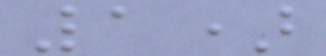1)
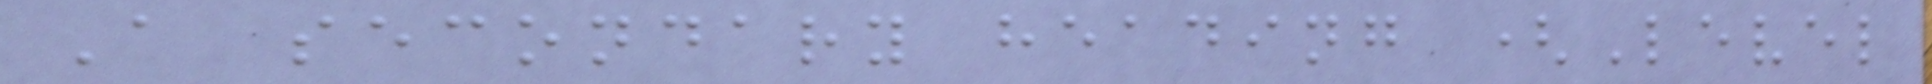A secondary heading (Level
